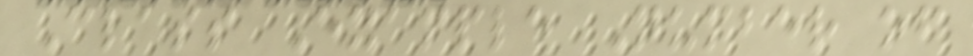Class Example Number of
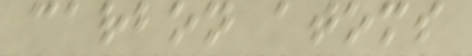carbon atoms
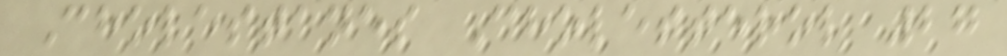Cholestanes Cholesterol 27
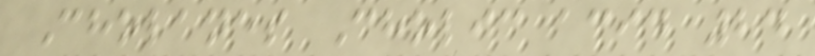Cholanes Cholic acid 24
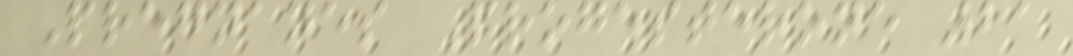Pregnanes Progesterone 21
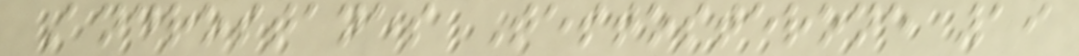Androstanes Testosterone 19
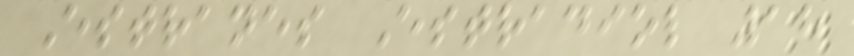Estranes Estradiol 18
